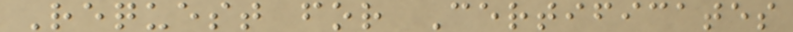Request for Certificates
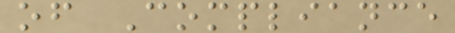of Compliance
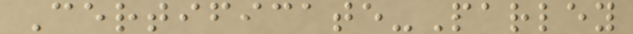Certificate-Parley
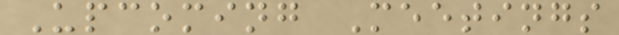Upcoming Meetings
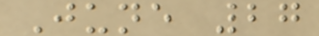June 27
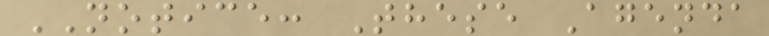NOTICE: These Agenda
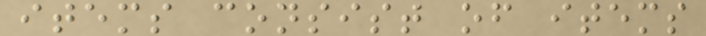items consist of items
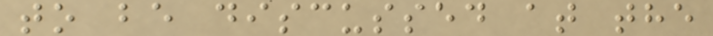to be discussed at the
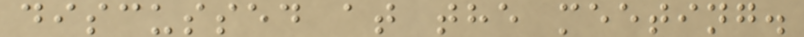discussed at the meeting.
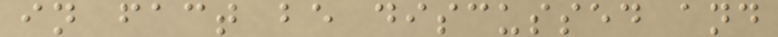in fact be discussed and
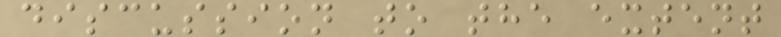discussion to the extent
